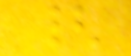{
